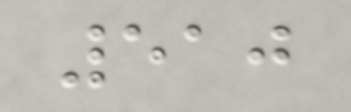510
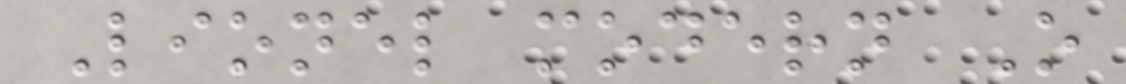Lionel modern O
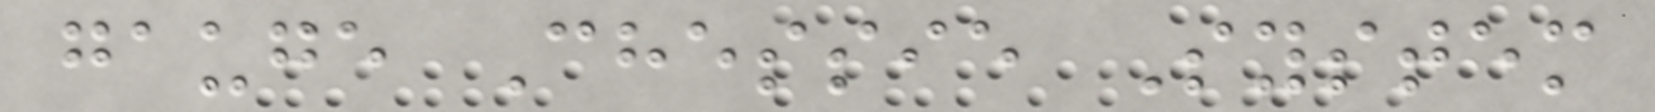gauge Chessie System
